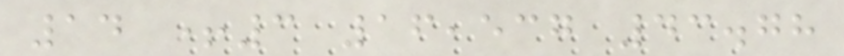14 +3 16,537 43.78
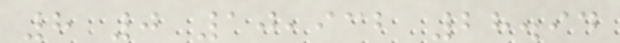8 0 10,932 28.94
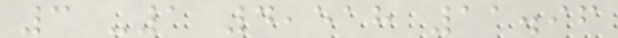3 -1 4,518 11.96
